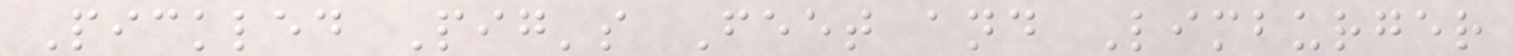Pickled Pig's Feet and Limburger
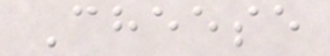Cheese
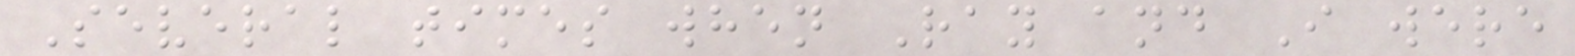Several times when Ray and I were
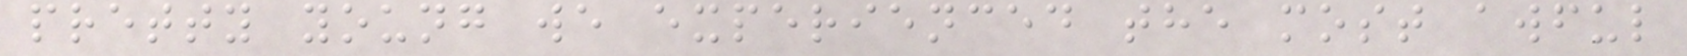pretty young we experienced the most awful
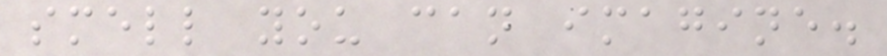smell you can imagine.
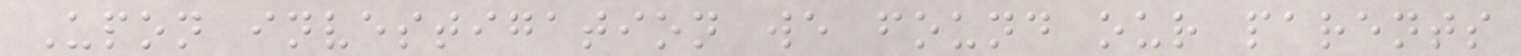Upon investigation we found our parents
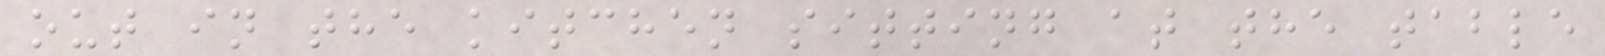out in the kitchen sitting at the table
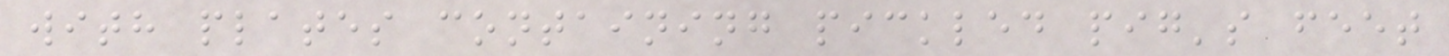with plates containing pickled pig's feet
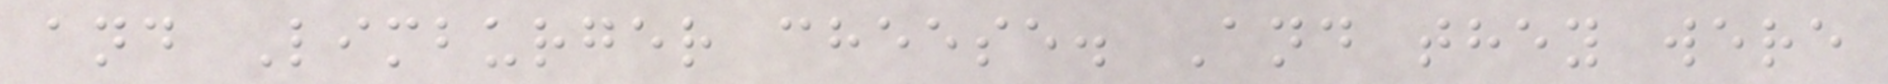and Limburger cheese. And they were
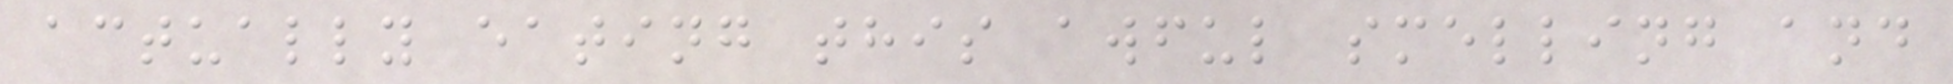actually eating this awful smelling and
